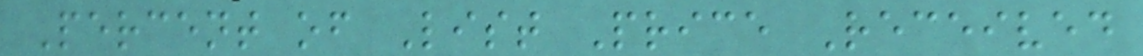Percent of List Price Received
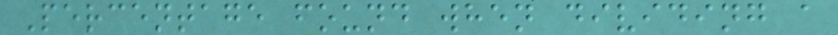Percentage found when dividing a
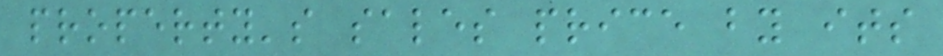property's sales price by its
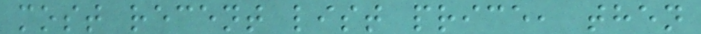most recent list price, then
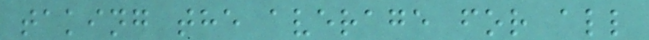taking the average for all
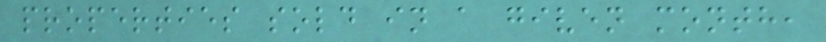properties sold in a given month,
